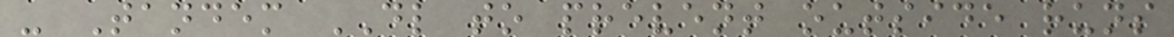- Tandem DL to prevent outside runs
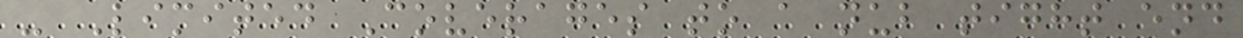- Limited Coverages to a nub tight end
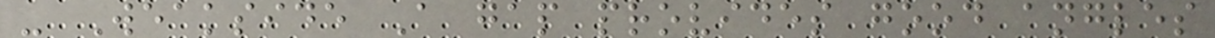- Weakside A gap provides good angles
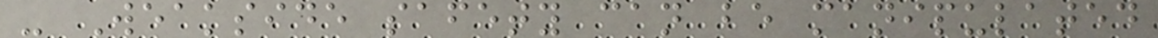- Weakside safety can be manipulated
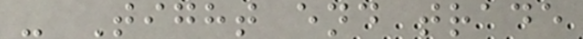- Tight end trade
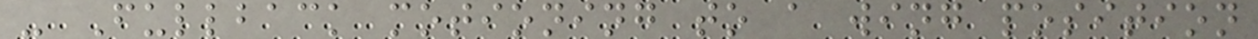- Fullback motioning to a wing position
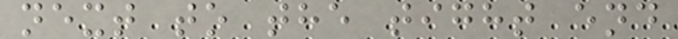next to the tight end
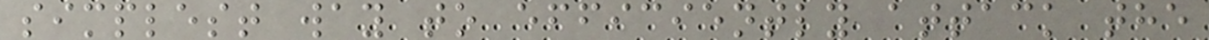simplest way to efficiently attack the
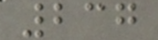237
